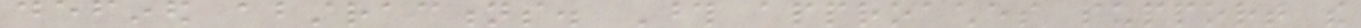defined abstractions. Those approaches support the
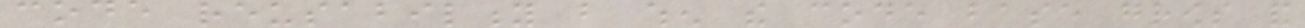code reusability but when the code base grows and
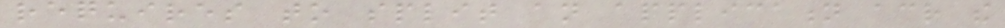requires to split an application across the
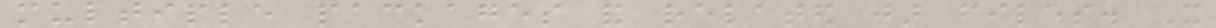multiple packages and related jar files. It
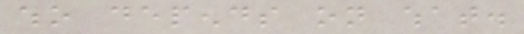who depends on what.
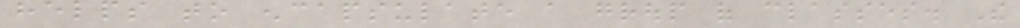helps to encapsulate a group of classes. The
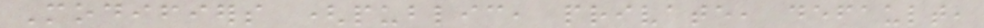Modifiers (public, private, default,
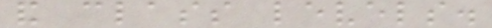and class levels.
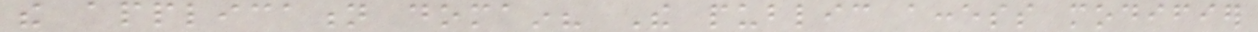the application domain? The public access modifier
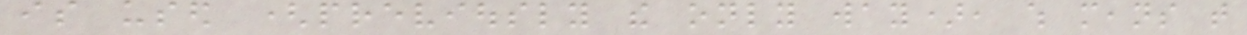is used (previously the only way), which means that
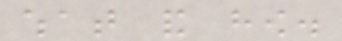what and how.
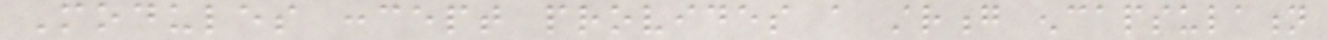Modules concept provides a strong encapsulation
